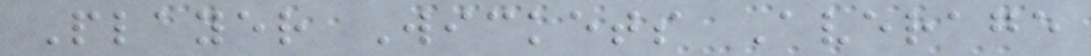Player Wickets Average
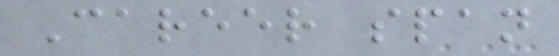Career span
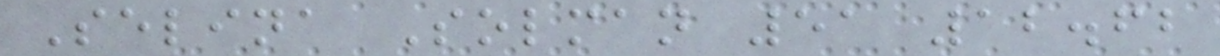Selina Solman 51 12.62
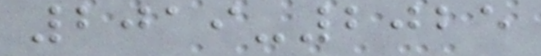2019-2025
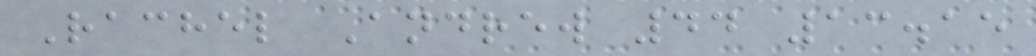Rachel Andrew 44 13.15
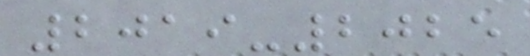2019-2025
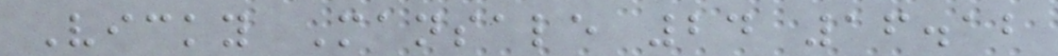Vicky Mansale 24 16.12
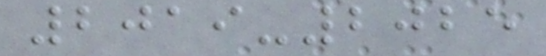2019-2025
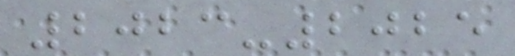2023-2025
